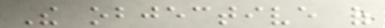The objective of
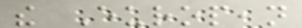the European
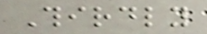Thirdly
